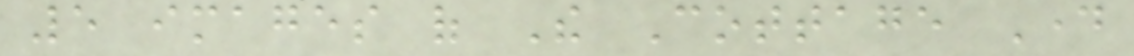5 images of The Cottage Day
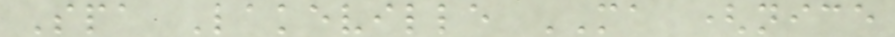Spa Lakeville MA (nice
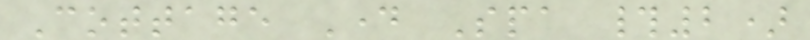Cottage Day Spa #2)
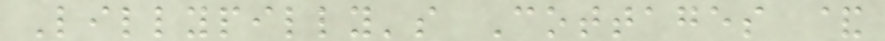Lillypilly's Cottages &
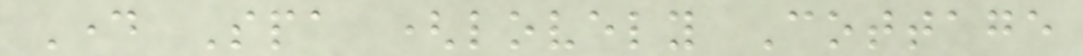Day Spa (lovely Cottage
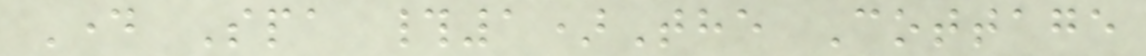Day Spa #1)The Cottage
